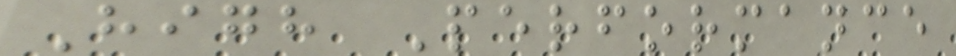High Performance
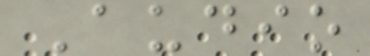Audio
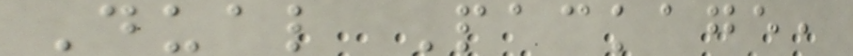Dual Package,
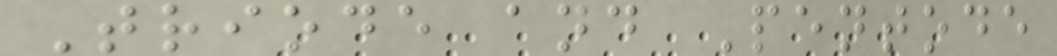Triode and Pentode
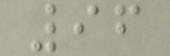96
